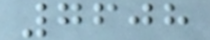7608
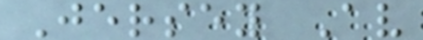Jersey Av
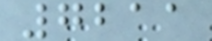7211
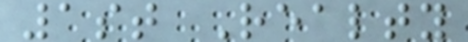1st Realty
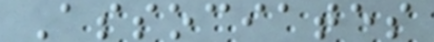Associates
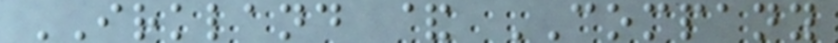IRKLAND & COMPANY
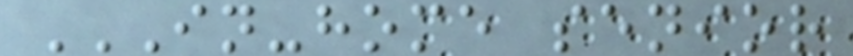IN-HOME SENIOR
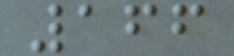166
